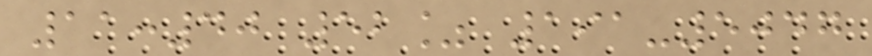11:40 52% 191-5047
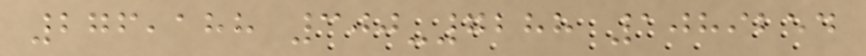276,188 300-7288 1089254
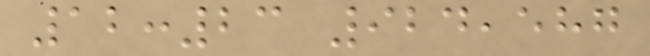12:23 924,587
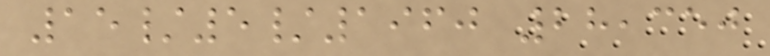15/5/1960 28,350
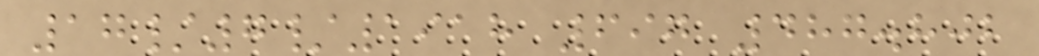17/7/1918 697 487.802
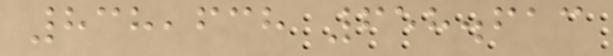838,638 658.613
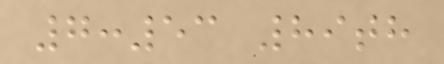7:53 89th
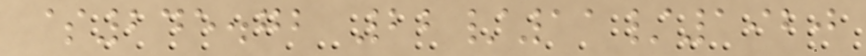$245.72 22/11/1920
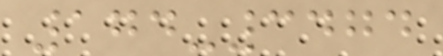174-3474
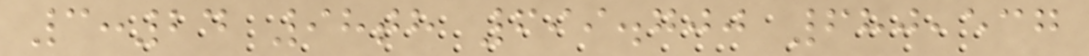3:24 98th 699.700 680,537
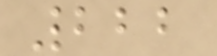222
